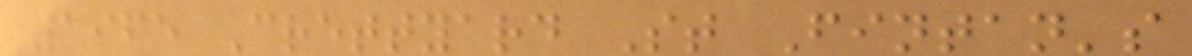1965 Crettyard St Fintan's
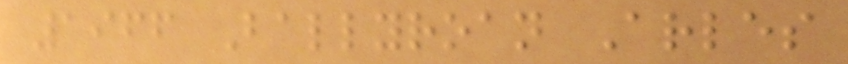1966 Ballyroan Arles
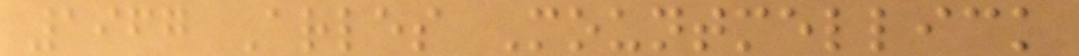1967 Arles Mountmellick
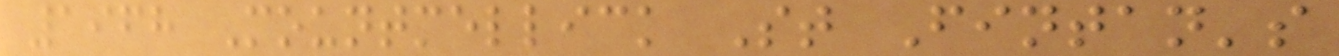1968 Mountmellick St Fintan's
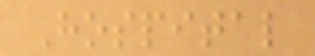Hospital
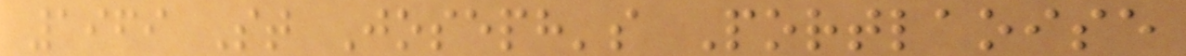1969 St Joseph's Portlaoise
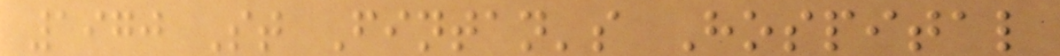1970 St Fintan's Hospital
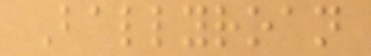Ballyroan
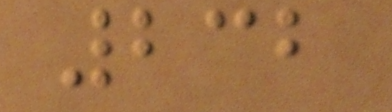232
